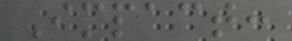Impact:
